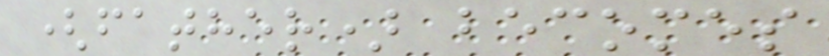(father) becomes
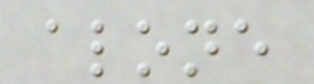alone
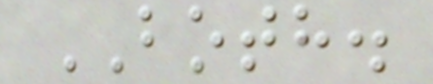BOTH.
